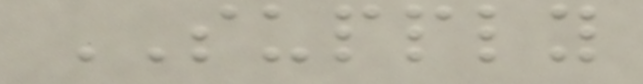SUPPLY
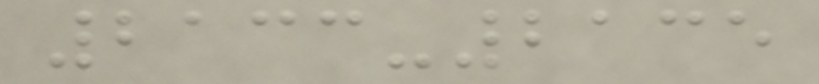2133-2135
